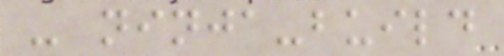- ninja-build
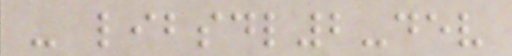- libsdl2-dev
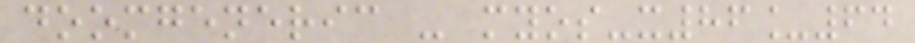doomgeneric - myos-x86_64
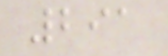291
